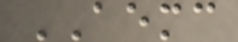AEMC
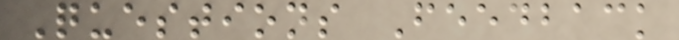Questions Feedback
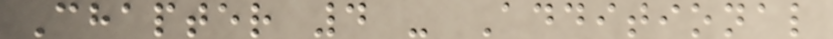Chapter 4 - Additional
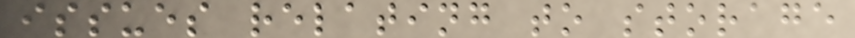issues relating to storage
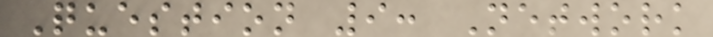Question 9: Network
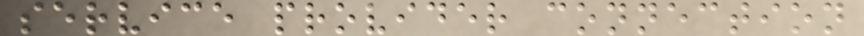service provider connection
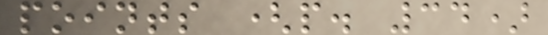points (p. 34)
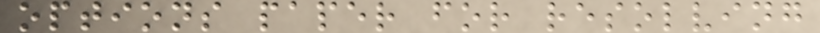options paper for resolving
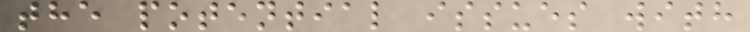the potential issues with
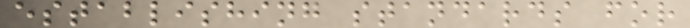establishing standards for
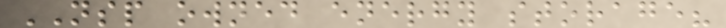NSP owned energy storage?
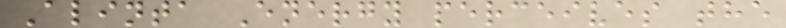Alinta Energy perceives the
